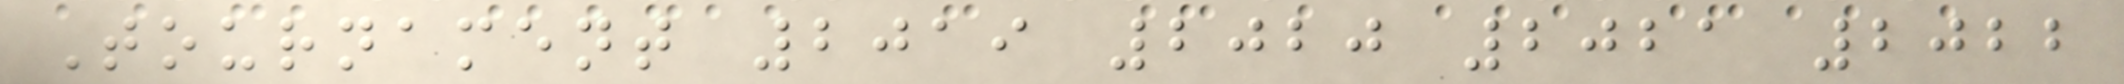Tournament 2019 2020 2021 2022
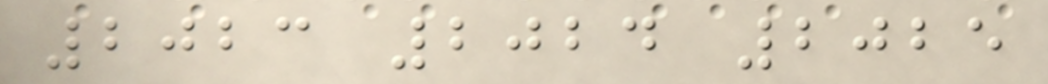2023 2024 2025
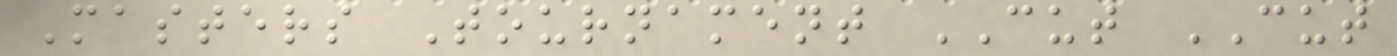Masters Tournament CUT CUT
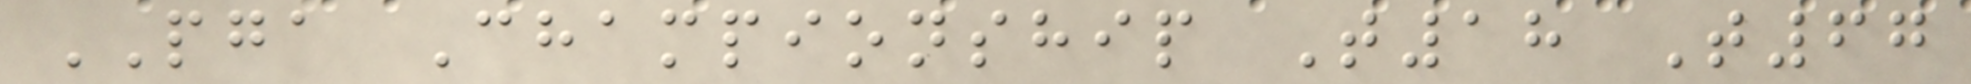PGA Championship T18 T67
